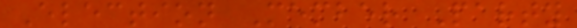Election Member Party
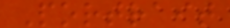Portrait
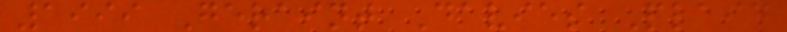1999 Geraint Davies Plaid
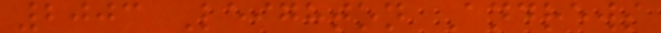2003 Leighton Andrews
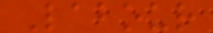Labour
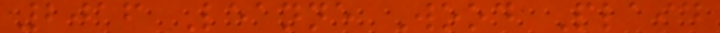2016 Leanne Wood Plaid
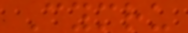Cymru
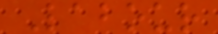Labour
